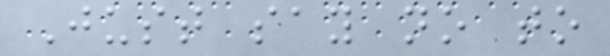Just say no to
